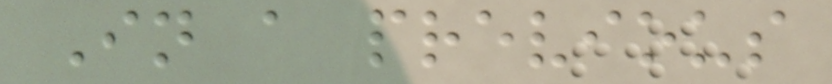In a previous
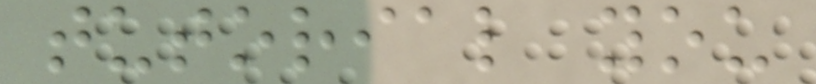tutorial you
